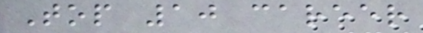Top 10 career
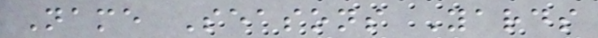Name Seasons Yards
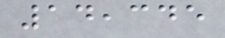14,345
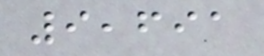9,691
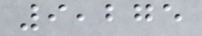9,275
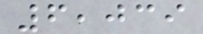6,039
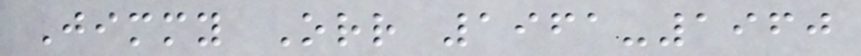Jimmy Orr 1961-1960
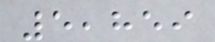5,859
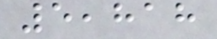5,818
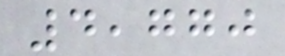4,770
